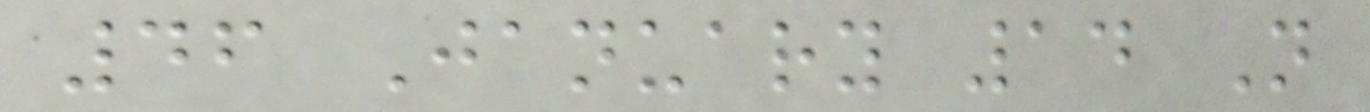46 January 14 N
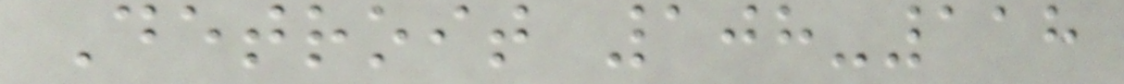Detroit 108-118
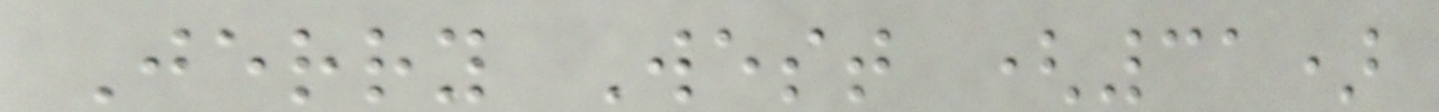Jerry West (31)
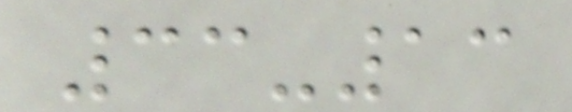33-13
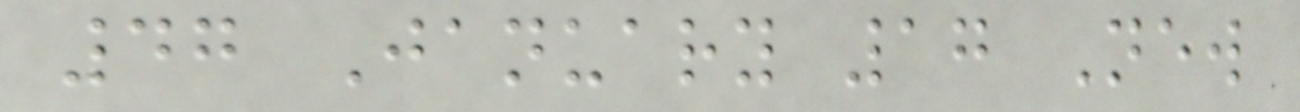47 January 17 New
